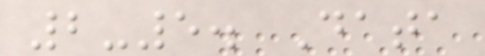2-5. Data
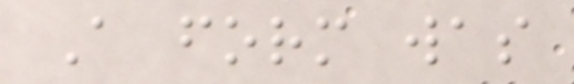A form was
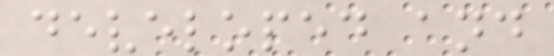developed and
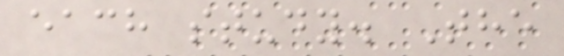each study. The
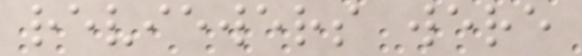reviewers were
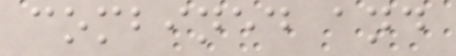combined and
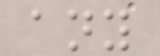any
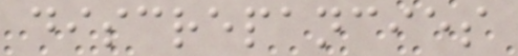discrepancies
